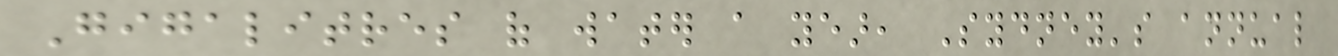Gigalitres of water a year, Sydney's annual
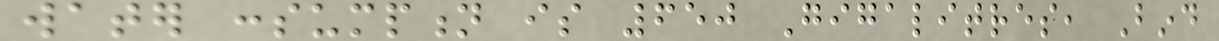water consumption is 650 Gigalitres, Bind
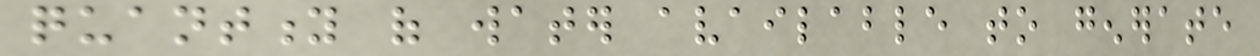quantity of water available to generate
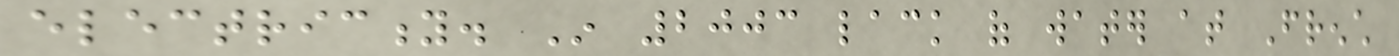electricity. In 2003 lack of water at French
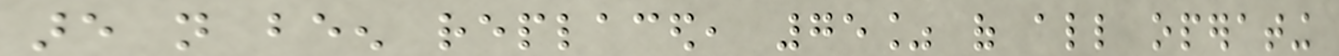are not been replaced, 75% of all operating
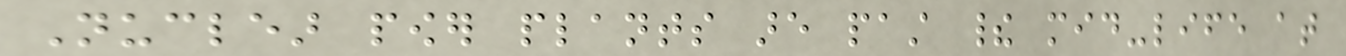Nuclear power plants are past their mid-life at
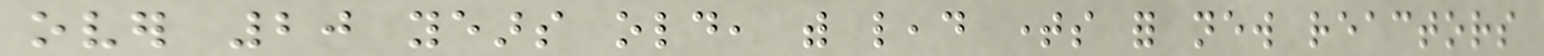over 20 years old, with lead times for new reactors
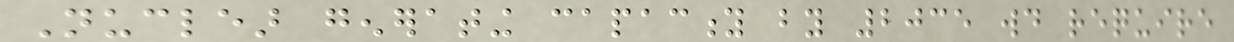Nuclear generating capacity by 2035 would require
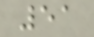51
